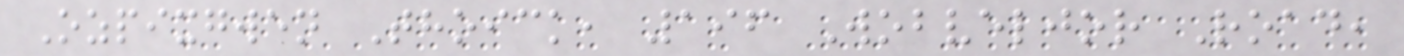Ozpixgwen Thoick, 196 Wobveljor Road,
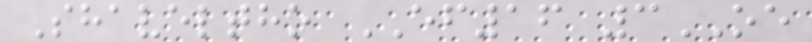Shaveltho EF16 3OE
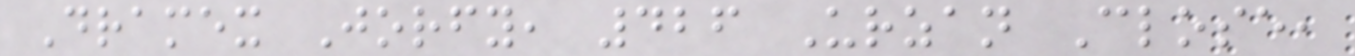Dramex Jorfy, 426 Urzan Close,
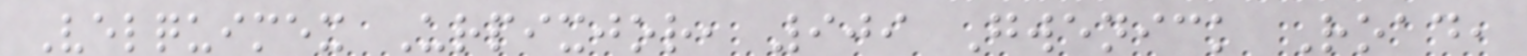Velquimex Urpixjor, 909 Gwenick Road,
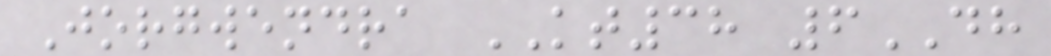Jorgwendra KT38 6DH
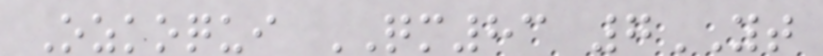Ozkoqui QM83 7YT
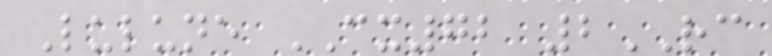Lulune CX72 2RC
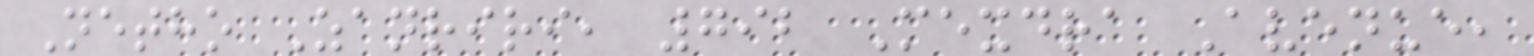Netho Zanriri, 792 Mexdra Avenue,
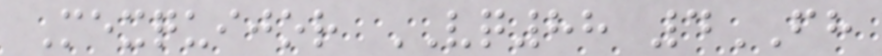Mexquijor VQ88 4FH
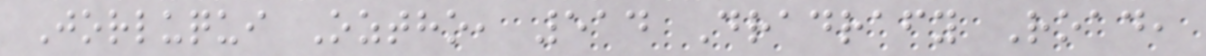Jorluqui Oztho, 514 Dradrafy Road,
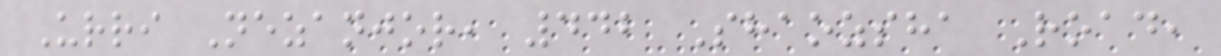Urri Nezanjor, 442 Shaozsha Road,
